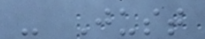- Just
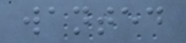wanted
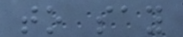to say
